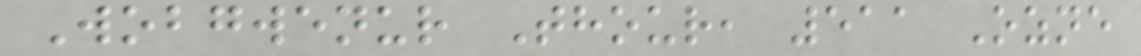Wobgwenur Thour, 511 Ozne
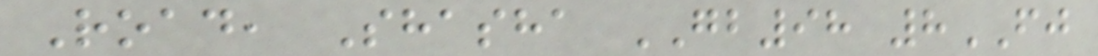Road, Shasha GB98 8FJ
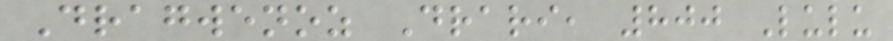Dragwenoz Drari, 800 Lulu
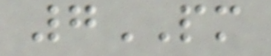7PM
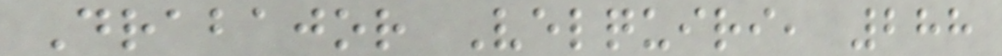Drabajor Velquiri, 288
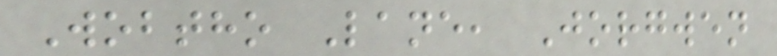Wobtho Lane, Jorgwen
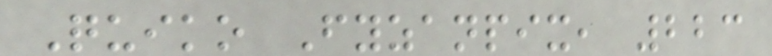Quiko Fyzanpix, 223
